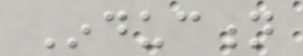Induction
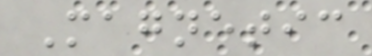Magnetic
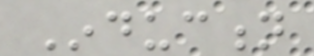Induction
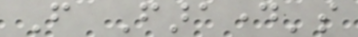From Faraday's
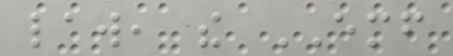law, the EMF
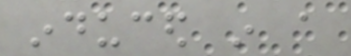induced in a
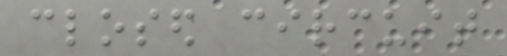closed circuit
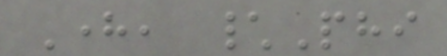Here, \Phi
